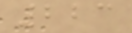223
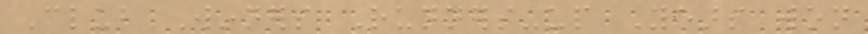Club Winners Runners-up Years won
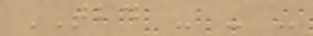TBD - - -
